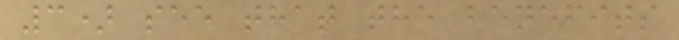3) see that the benefits
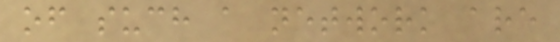of such a network are
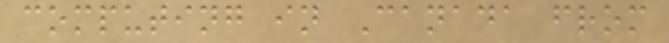computing in Canada from
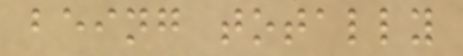being totally
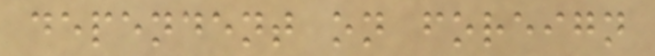dependent on foreign
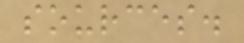sources.
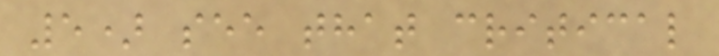5) see that critical
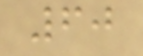60
